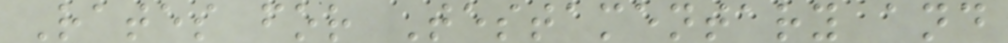Rates for Testamentary and
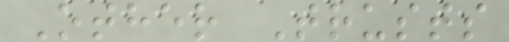Other Trusts
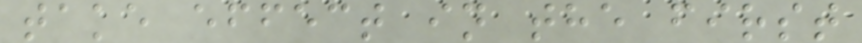take effect in the first
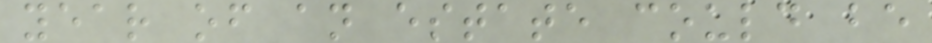year of an estate could be
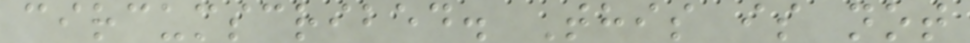circumscribed. This is not
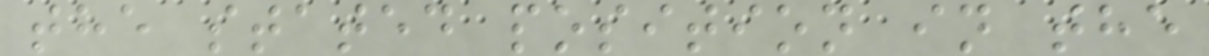the stated position in the
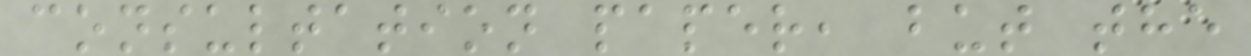consultation paper, but the
